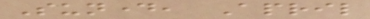Sunday, April
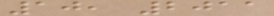10, 2011
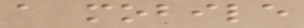a mobile
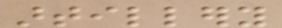artillery
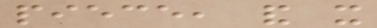piece, and it
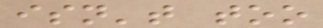isn't too
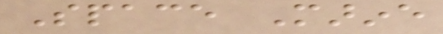Space Marine
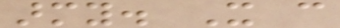army. It can
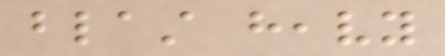blast heavy
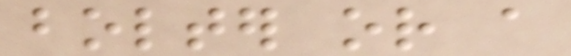bolter or a
